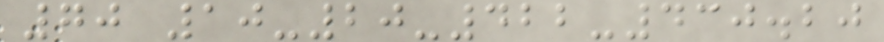70 10-20-422-430.20
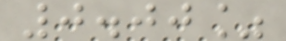0.00%
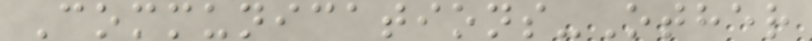Communications-Other
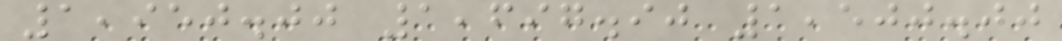1,950.00 1,697.90 1,500.00
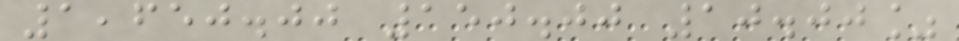1,650.00 150.00 10.00%
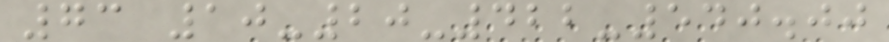73 10-20-422-540.00
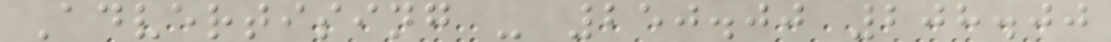Advertising - 250.00 208.00
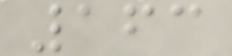163
